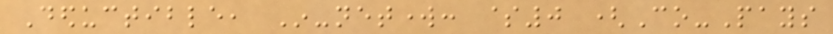Deductible, In-network: $0 (Co-Pays
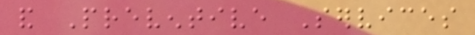and Preventive Services
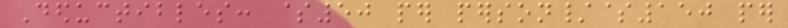Deductibles: $50 per person/$150 per
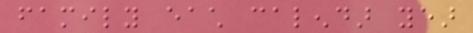family each calendar year
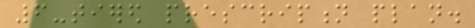6-tiered prescription plan.
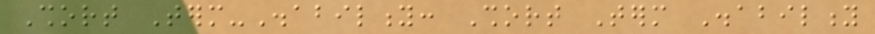Short Term-Disability: Short Term Disability
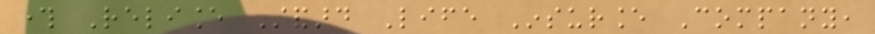through Reliance Standard Life Insurance Company,
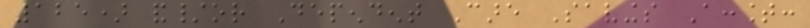125) and/or Dependent Care Savings Account:
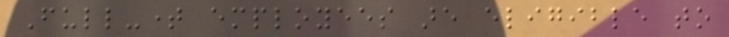Full-time employees are eligible to
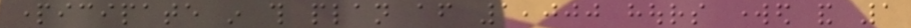participate in this plan after 1,000 hours worked and 1
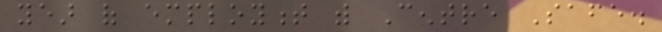year of employment with Centre Safe.
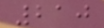210
